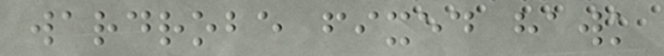wardrobe fixed hawk
